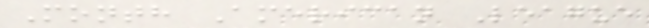Month American League
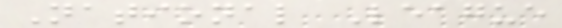National League
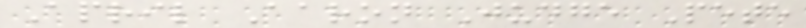April Aaron Judge Pete
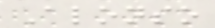Alonso
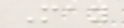May
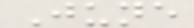June
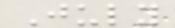July
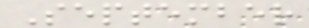September
